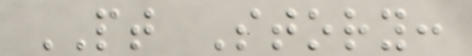PT Story:
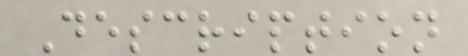Description
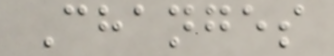Changes
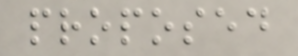proposed
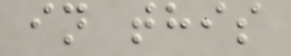in this
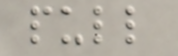pull
